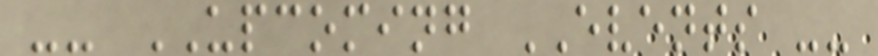-- UPCOMING EVENTS --
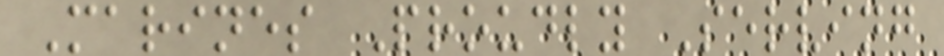Marines Proudly Serving
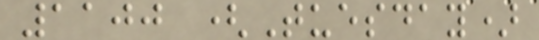1100 (Tuesday)
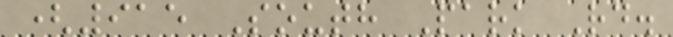(915 South Park Rd.
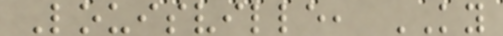Louisville, KY
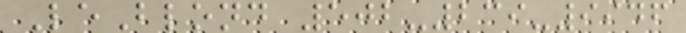LeBlond 502-239-9946
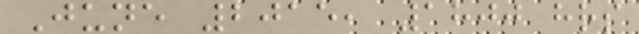June 2015, 1800 hrs
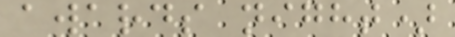awards night)
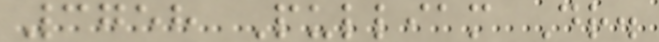3758 Pulliam Dr.
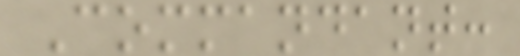Commandant:
